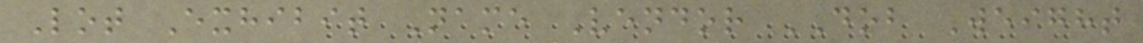Lot Exhibit Name Vendor DOB Weight
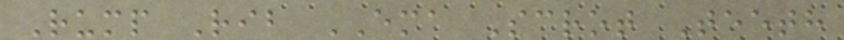Rump Rib EMA Scrot Teeth
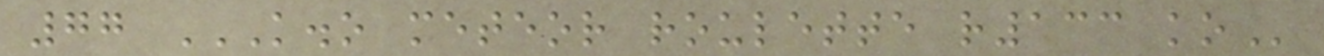77 K.O METEOR ROULETTE R133 KO
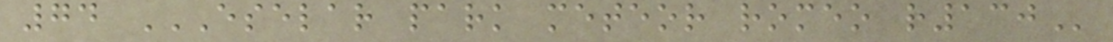74 ESELAR PARK METEOR ROMEO R130
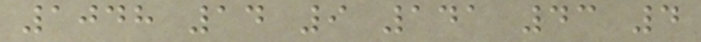1048 14 9 141 43 4
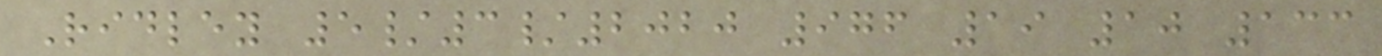Ridley 5/3/2020 976 19 10 133
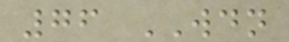76 WDN
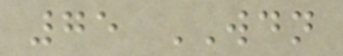75 WDN
